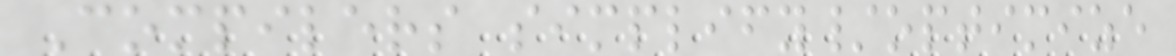Compilers simplify/optimize
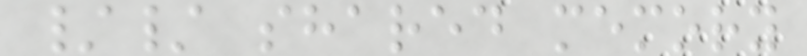// shared memory
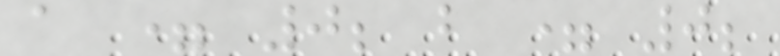a = 0; b = 0;
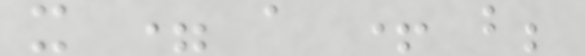x = a + b;
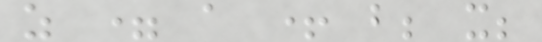z = a + b; x;
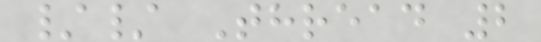// Thread 2
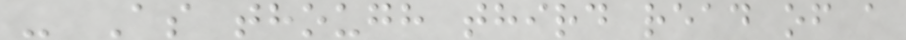- As though third read of a
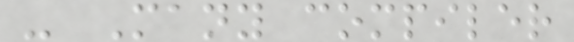- Many compiler
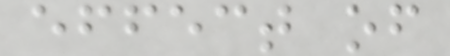effect of
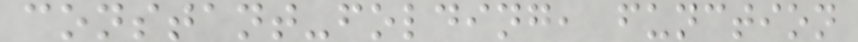constant-folding, function
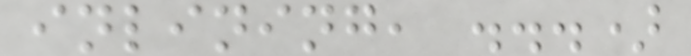inlining, ...)
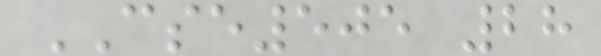CSE505 28
